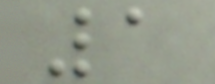1
